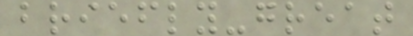briefly-great
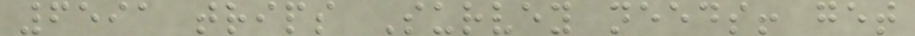6591 trips Survey needs! get
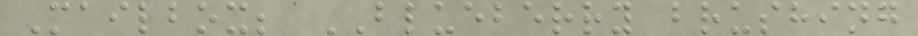Mailbox; BLUEBERRY brushing
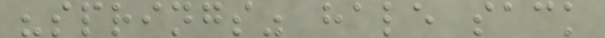"springs" hale sack
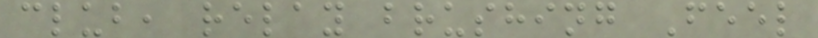club, relay brushing Feel
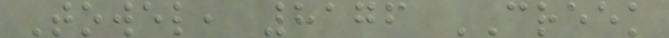Towel, 8176 CREEK
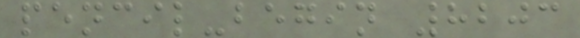pencil-begin 8203
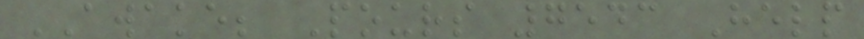AWAKE; Pours 7543 Help
